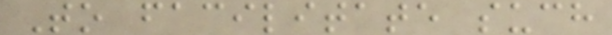To facilitate such
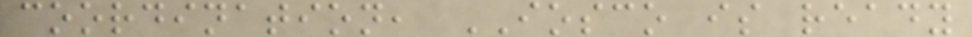coordination, IOSCO is ready
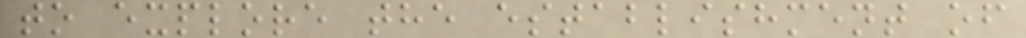to explore the establishment of
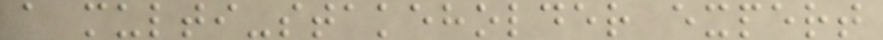a multi-stakeholder expert
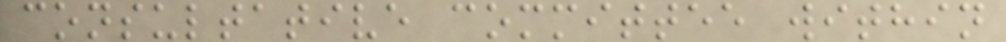consultative committee within
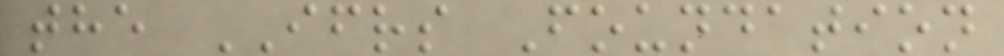the IFRS Foundation
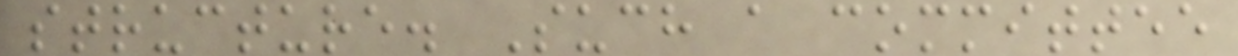structure. Such a committee
